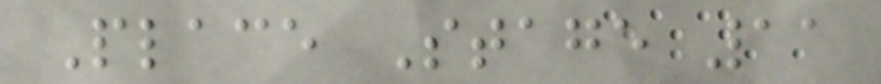Place Stage 11
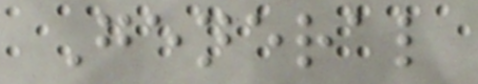General
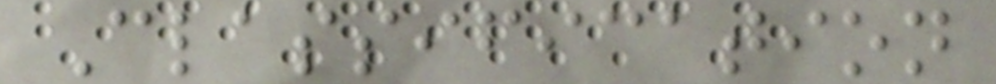Classification
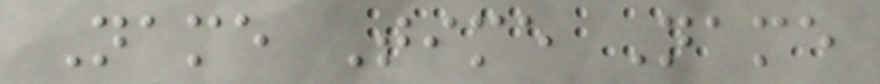Name Time Name
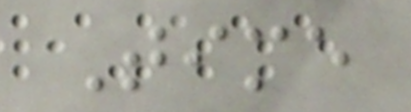Time
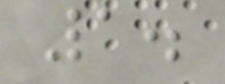1.
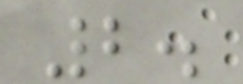2.
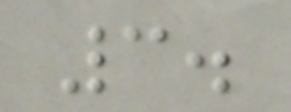3.
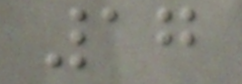17
